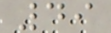49
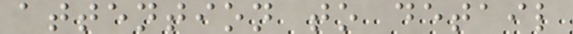attention to detail
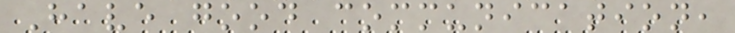Have good communication,
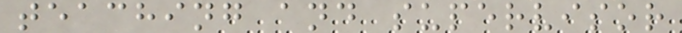teaching and supervisor
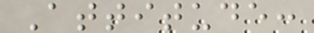Attitude:
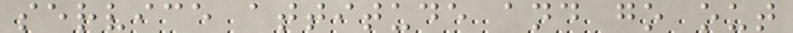service attitude and go out
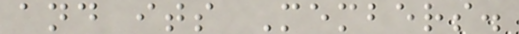and its Members.
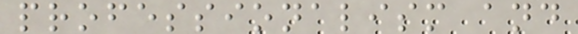professionalism and
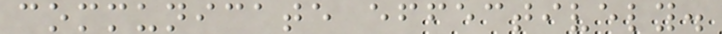communicate effectively.
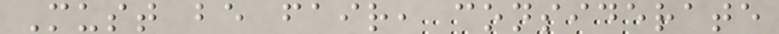Must be fair, considerate
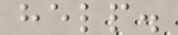help.
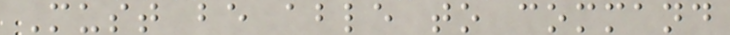Must be able to command
